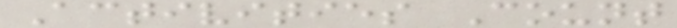Activities Count
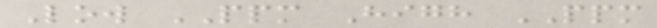Low PPM High PPM
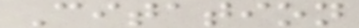Citation
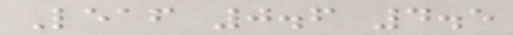Leaf 0.6 4.5
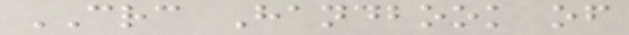CRC Handbook of
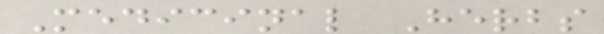Medicinal Herbs
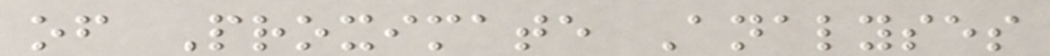of Proximate Analyses
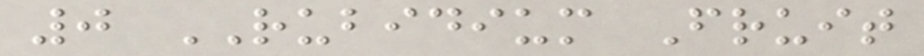0 RUBIDIUM Fruit
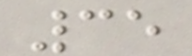35
